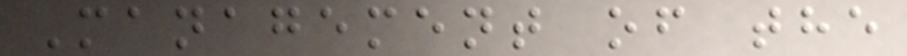Management of the
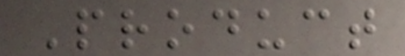Product
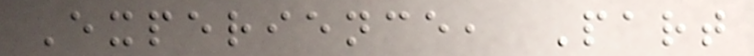Experience, Part
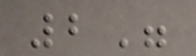2"
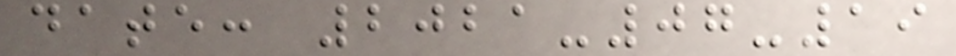date: 2021-07-19
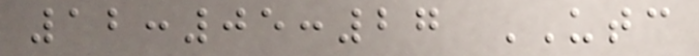12:05:27 UTC
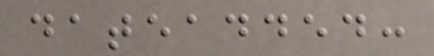dateadded:
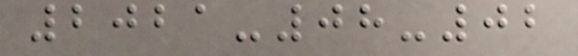2021-08-02
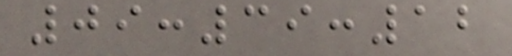09:39:12
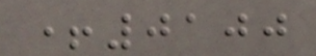+0100
